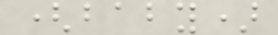(baby)
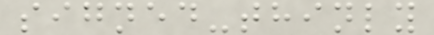signed-thinly
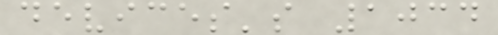devices's 1034
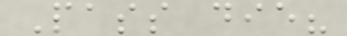Pass die?
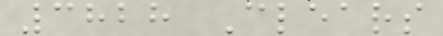3828 Clears
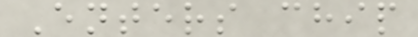Enters chip
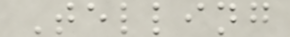Telling
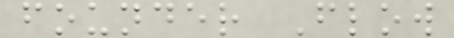founder Flow
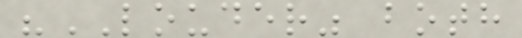"LOUDER" both
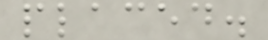placed.
